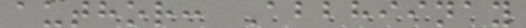author: Abbhiinay
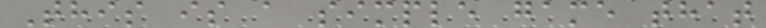This is a simple game that
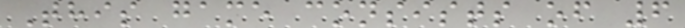This game consists of 6
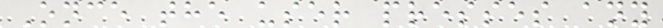Once the user presses any
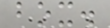box.
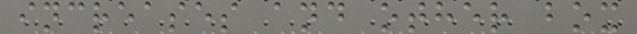increases and other box
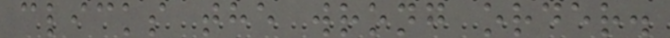clicks the wrong order.
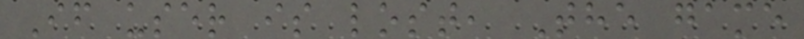If user is lost, The game
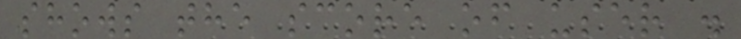shows the score of user .
